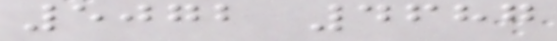5072 4687
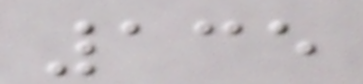135
